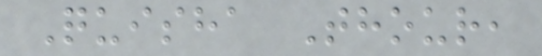Quisha Thour,
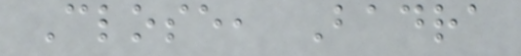Close, Badra
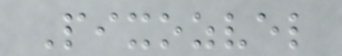Pixozvel
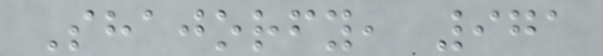Shajorfy, 971
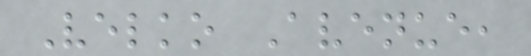Velko Avenue,
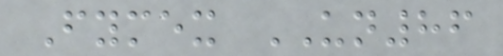Fymex UN86
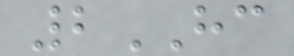2HC
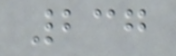237
